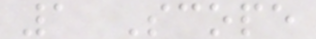1 Scope
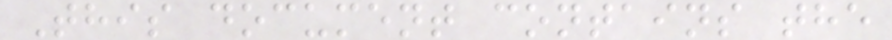This document contains the
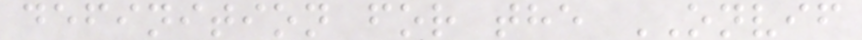definition for the ONVIF
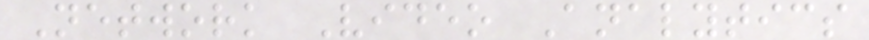Network Video Analytics
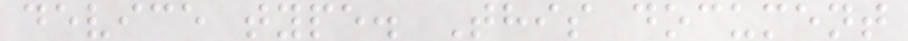device type. This document
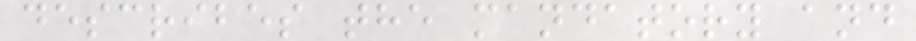describes the mandatory and
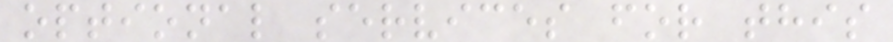optional services for this
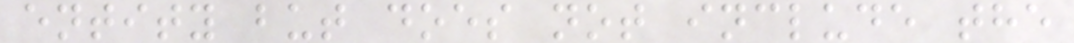entity but does not include the
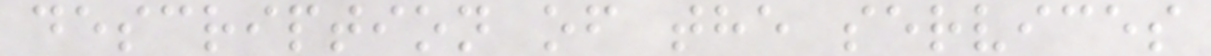description of the services
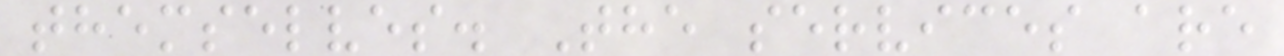themselves. The services are
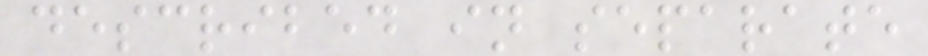described in separate
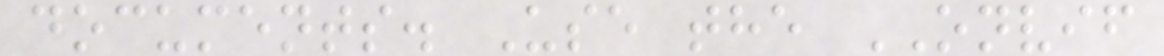documents. Use the ONVIF
